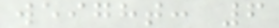weight: 6
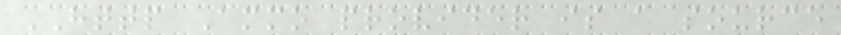HTTP Ammo provider is a source
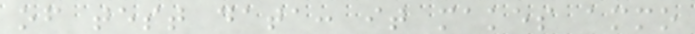of test data: it makes ammo
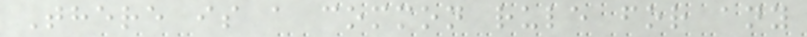There is a common rule for any
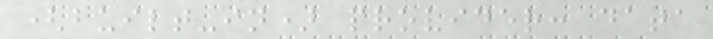(built-in) provider: data
